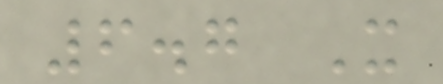6.7 It
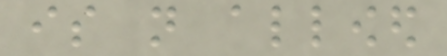is not allowed
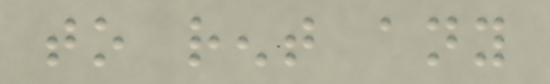to rent any
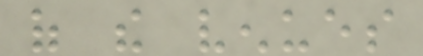of the venues
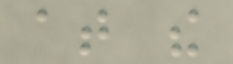at the
